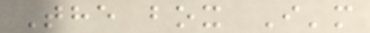The box I'm
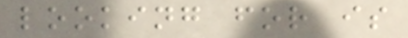looking for is
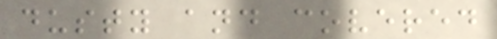dusty and covered
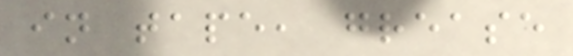in tape, grease
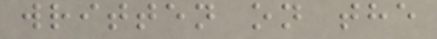written on the
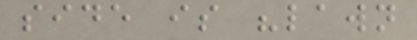side is "lawn
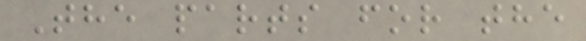The parts for the
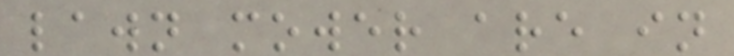lawn mower are in
